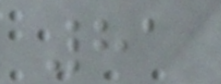81
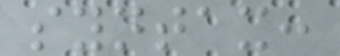syntax:
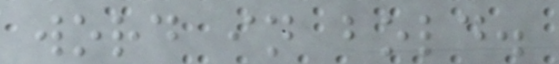word in bold.
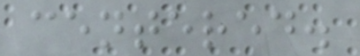centered.
